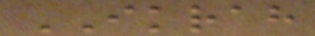IKRAH
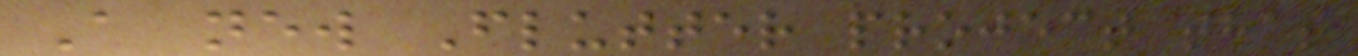A new Flutter project that
